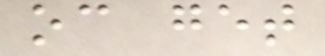oc get
